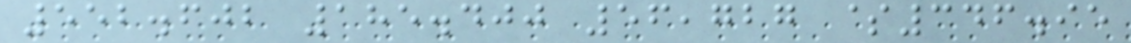552.602 185.400 56,727 $346.95
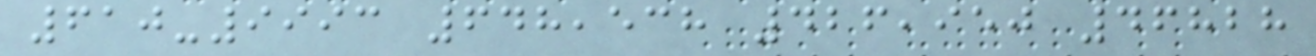610-9993 648,538 426,950 46828
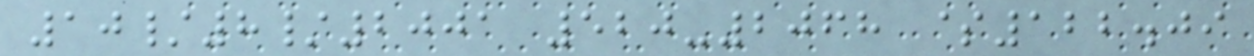10/8/2001 520-2068 $122.09
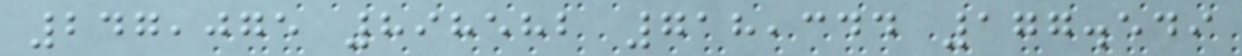247,075 898582 718,344 177.549
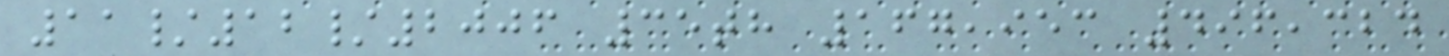11/12/2006 35th 167,953 496,324
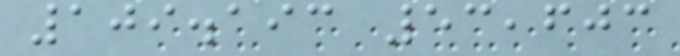109.193 53,603
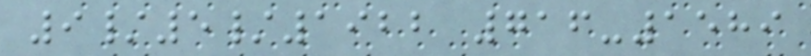9/5/1922 716-1589
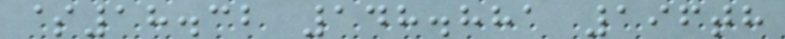$18.32 148.881 196th
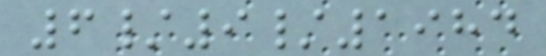6/9/1984
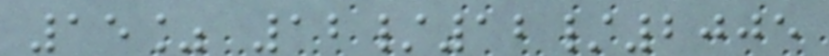15% 12/12/2005
